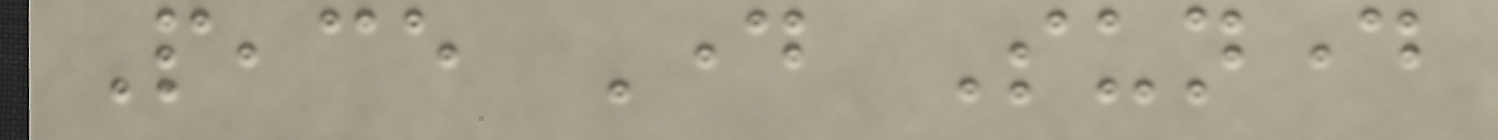Peace Day Sunday
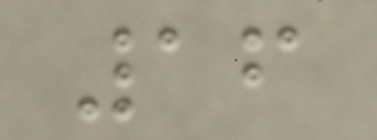16
